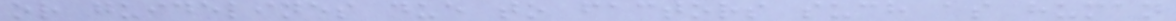or guidelines due to factors such as human
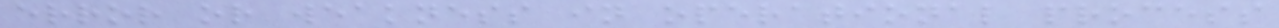error or weakness in operational process
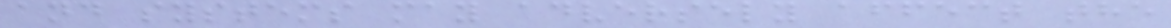and systems may adversely affect the
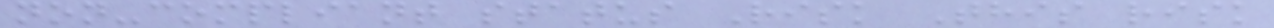non-compliant status Risk This risk
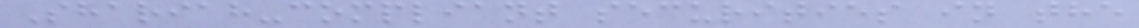Shariah-compliant securities in the
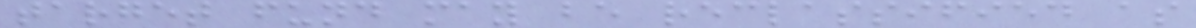target fund may be reclassified as
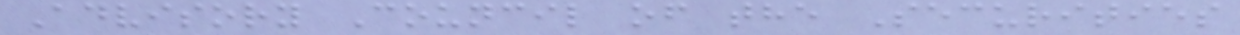Advisory Council of the Securities
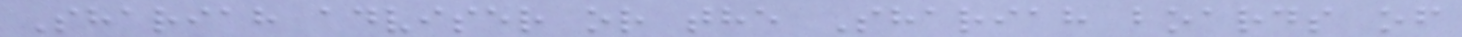Shariah adviser or the Shariah boards of
